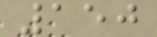150
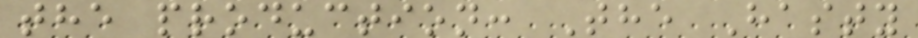the production: The Hasty
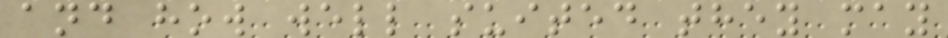and how well suited they may
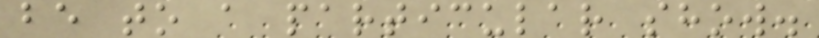be to a particular show.
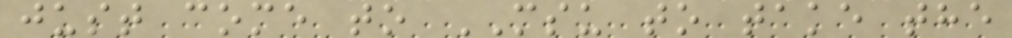just come to MSU to take the
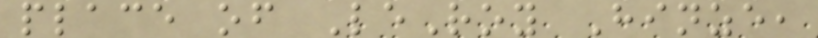place of LeRoy Hinze,
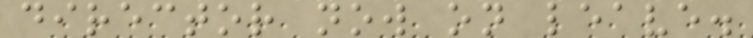director now on leave.
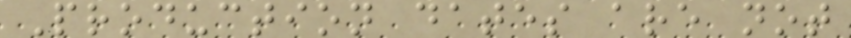Production dates are not
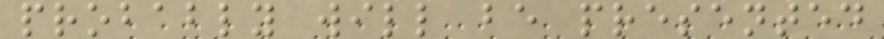probably will be presented
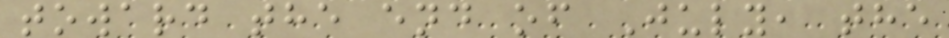toward the end of July, the
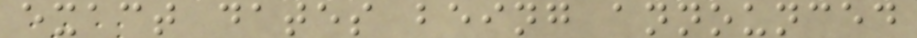exact dates being announced
